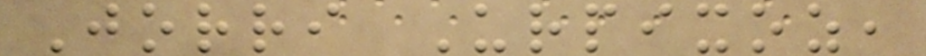Jorri Urpixoz,
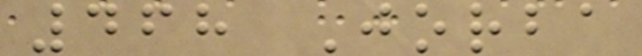468 Jorba
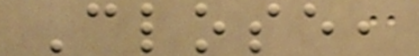Close,
